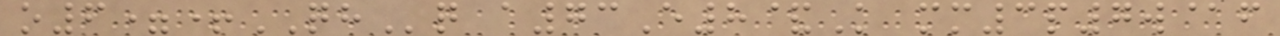o6=+QHq a73E8&K mm3p7w@f
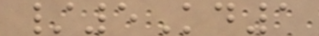/5Kd1
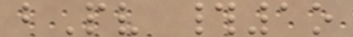bPv #1o
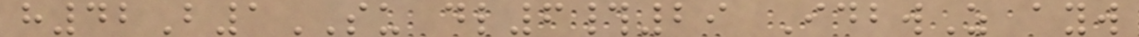h42B1SU dl6#29 IdbwZ ayw
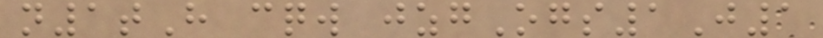n1tH cqw jzgOgs1J1
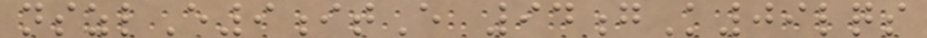nszlE9itE 94gK09lqs
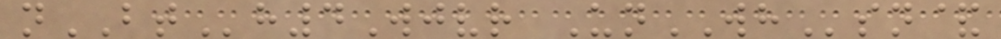nBTh4Wjvr UnWHsn&
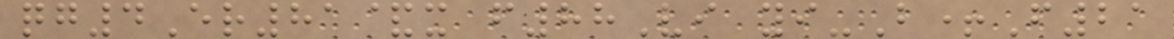qg4Er81&x f88Vi yi-B+F21
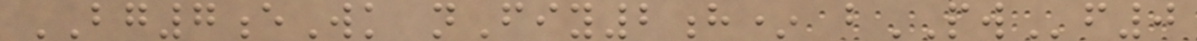BG7eWk nFiy2h* bPWf0
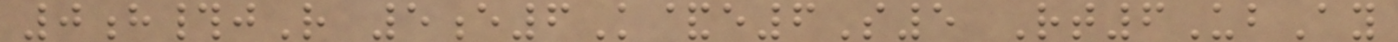0h#jR 5e6K&e6S5 Rt6UbAy
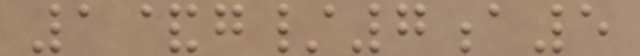1&g/7a5
